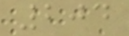204
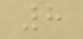8
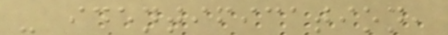- identification,
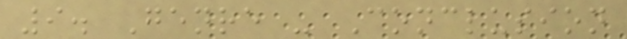9. Genre - Conclusion
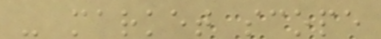- market scope
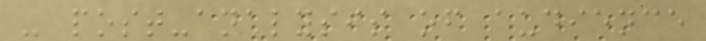- post-analysis of audience
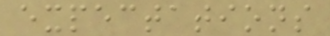expectations
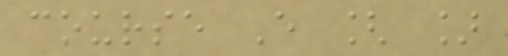course E [ ]
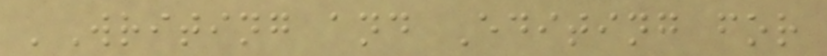'Writing and Editing for
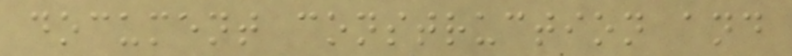document construction and
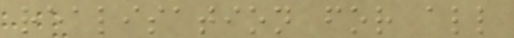realisation for all
